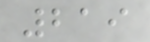219
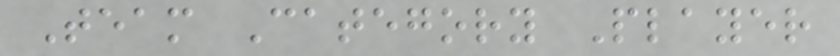Team Category Player
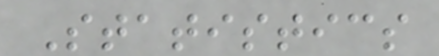Statistics
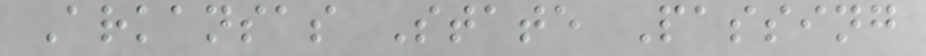Arkansas State Passing
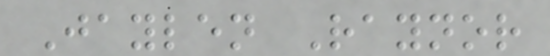Jaylen Raynor
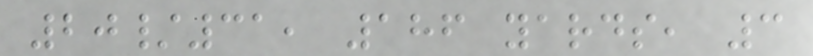20/31, 186 yards, 3
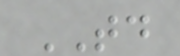TD
